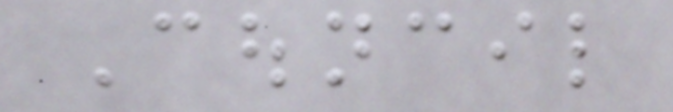Council
